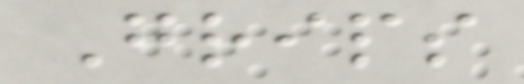Grips
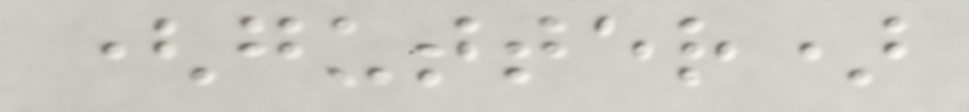(gutter)
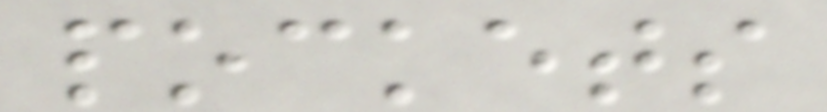pockets
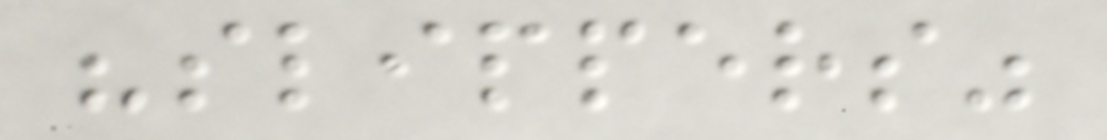"slippers"
